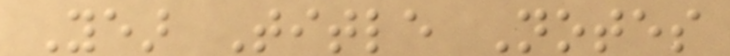Year Title Notes
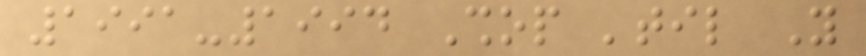1991-1994 Shop 'til You
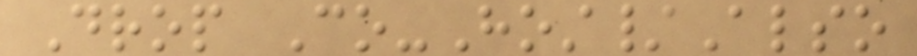Drop Co-Host/Also
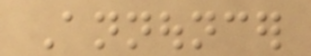Announcer
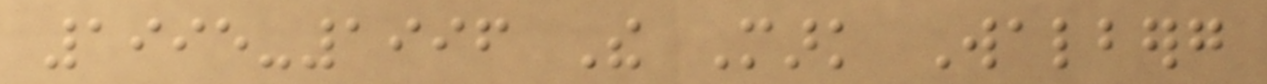1995-1996 The Mark Walberg
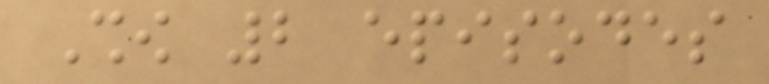Show 2 episodes
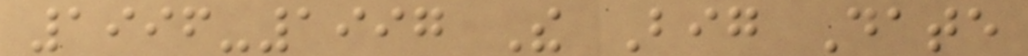1996-1997 The Big Date
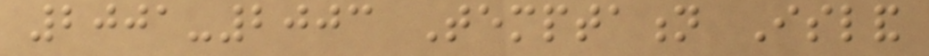2001-2003 Temptation Island
